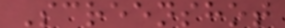Screenshot
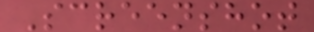Screenshot
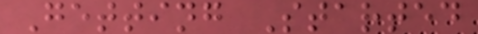Getting Started
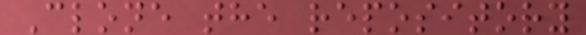Clone the repository
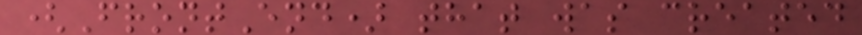(FrontEnd) that was created
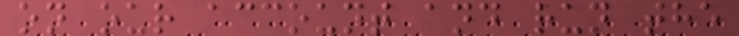on our account and run the
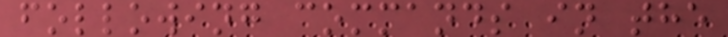following commands in the
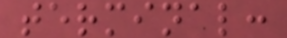terminal:
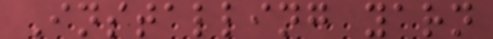Installing yarn
